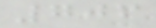706
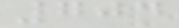704
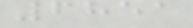6851
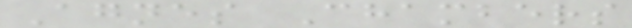Agnes Chambers
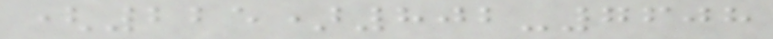(225)802-7608
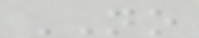NO
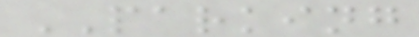PARKING
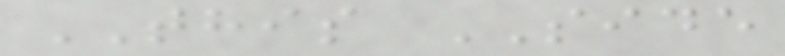THIS SIDE
